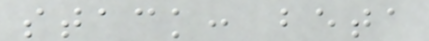stack: beta
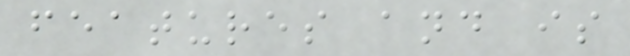features and is
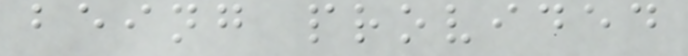being provided
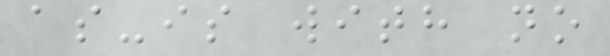as-is with no
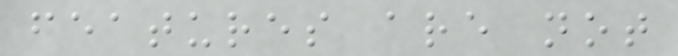features are not
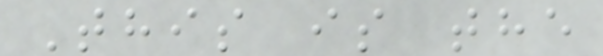This is the
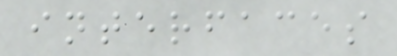interfaces
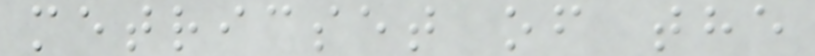metricset of the
